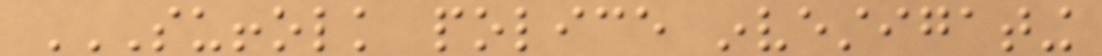SUFFOLK POLICE INVESTIGATING
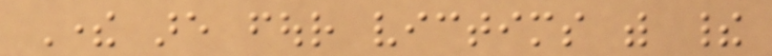There are four victims with their
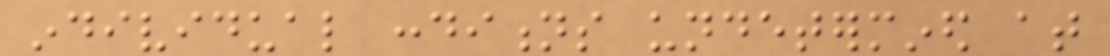individual conditions undetermined at
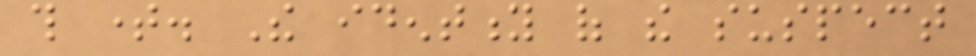this time. The identity of the suspect
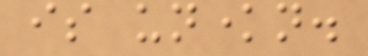is unknown.
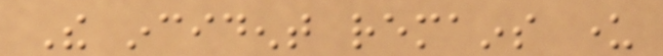The incident remains under
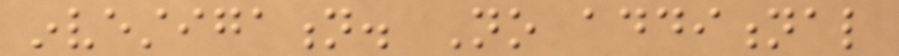investigation. No additional
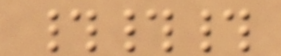###
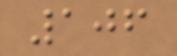106
